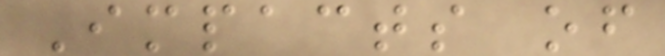Impacts of
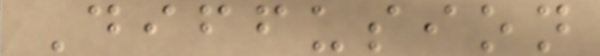Diffusion
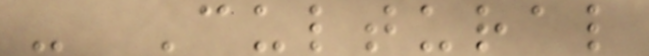- Cultural
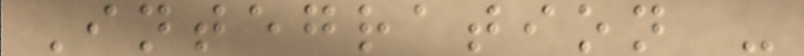Integration -
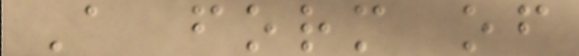A form of
